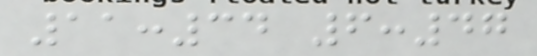11:34 6:47
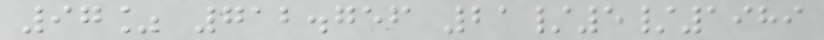97% 712.756 21/5/1989
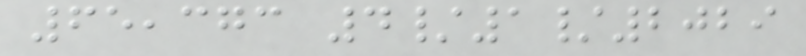65,373 4/1/2029
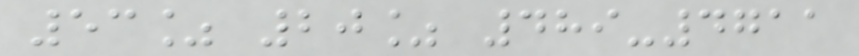53% 20% 489-4711
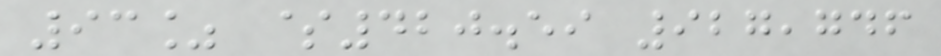93% $420.59 927,746
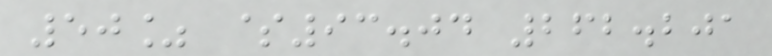50% $93.04 262.201
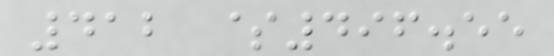412 $496.55
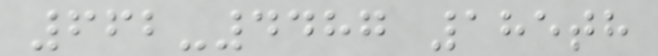662-4487 185th
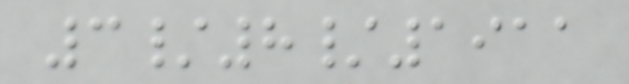3/8/1911
